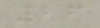26
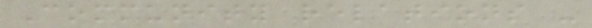Community relations -
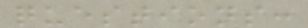questions:
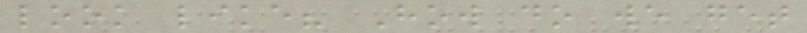look like? How do we get
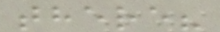there?
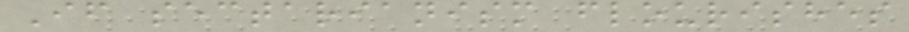If sectarianism flourishes
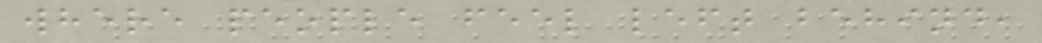where people feel left behind,
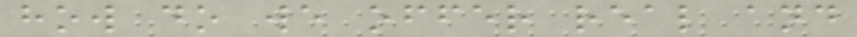how do we offer real and
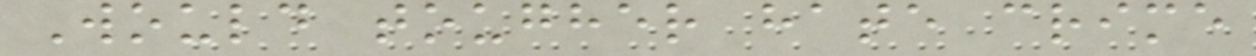Would tougher hate crime
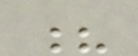?
